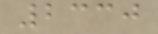2330
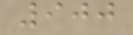900
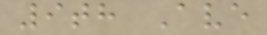9th Ave
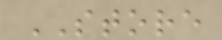STORE
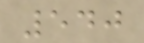540
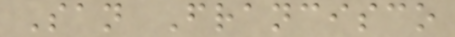San Francisco
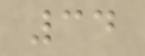34
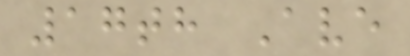17th Ave
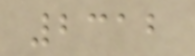2312
